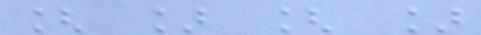[ ] [ ]
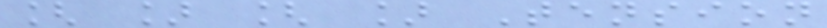[ ] [ ] Tension
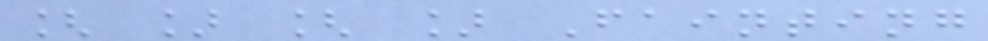[ ] [ ] Fainting
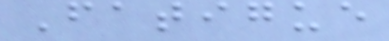Fatigue
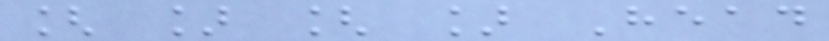[ ] [ ] Head
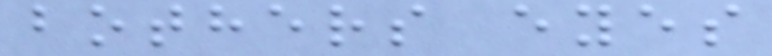bothers eyes
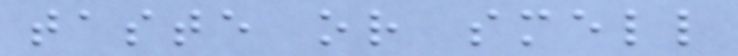taste or smell
